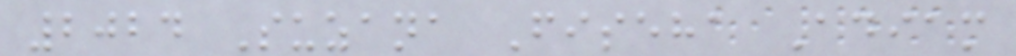2024 Suzana Fiseha Adiam
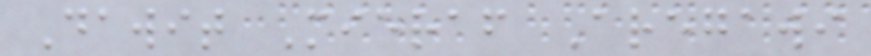Dawit Mieraf Aregawi
